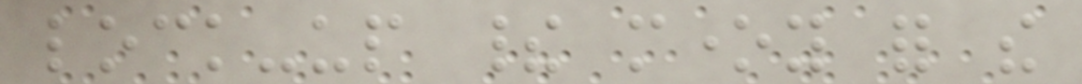lock-up their money for the
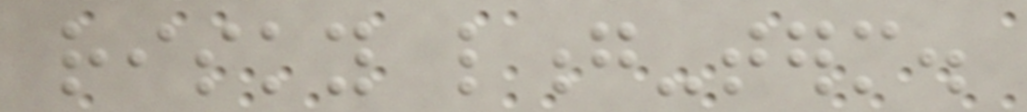risky long-term.
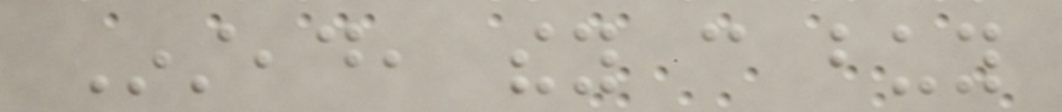Instead, they can buy
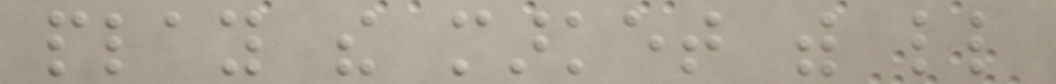play the market with little
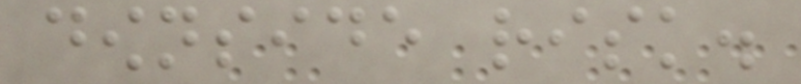downside risk.
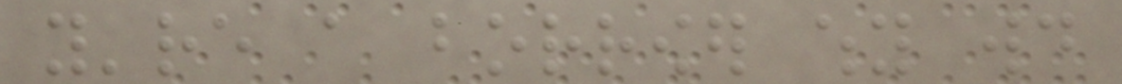you're a borrower why would
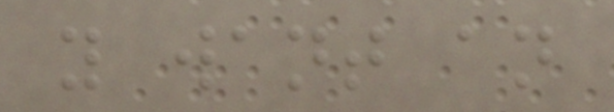you want an
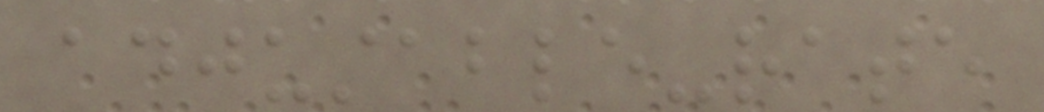adjustable-rate
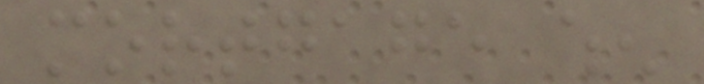mortgage when
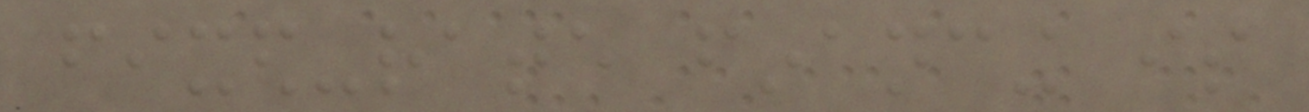fixed-rate financing is
